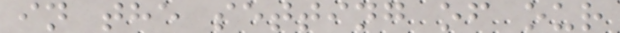in the setting of our
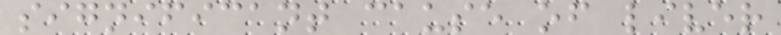significant cause of liver
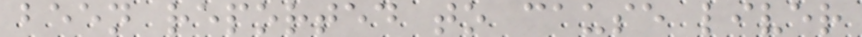been reported to cause liver
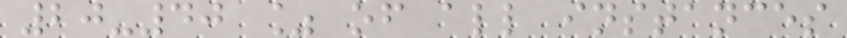20-40 % of all instances
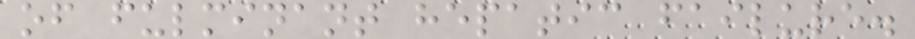of fulminant hepatic failure.
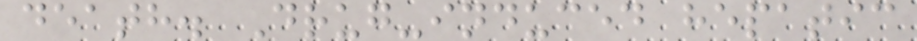death. Drug-induced hepatic
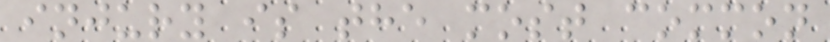injury is the most common
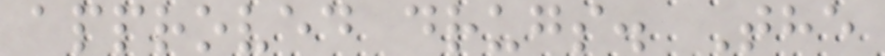approved drugs. The
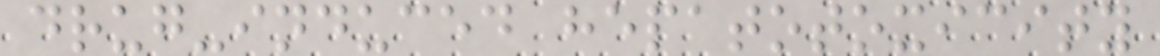drug-induced hepatotoxicity
